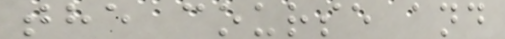the course and
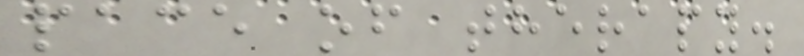pace of therapy.
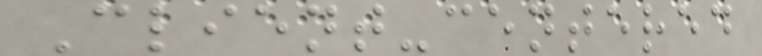Client-centered
